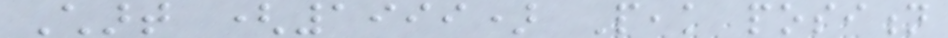Chart (1999) Peak position
